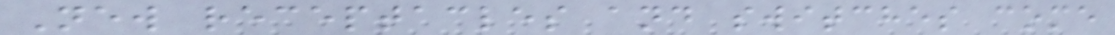New receptacles and switches come
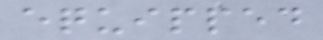equipped
